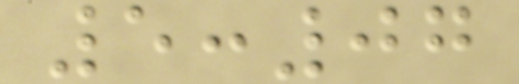5:07
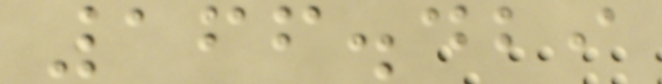166.429
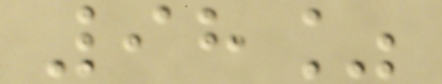98%
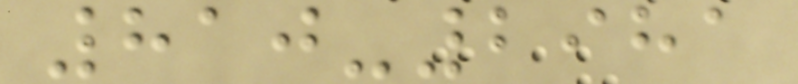810-2981
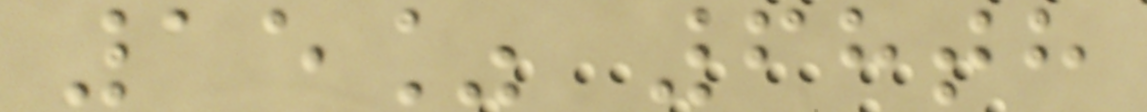15% 68th
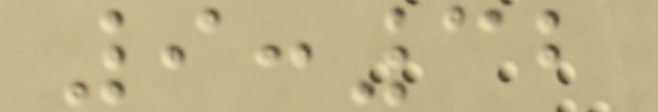9:32
